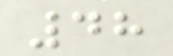48
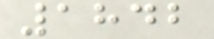1842
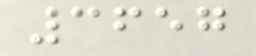3657
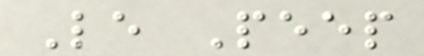Le Peep
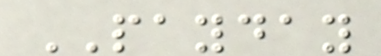PAYDAY
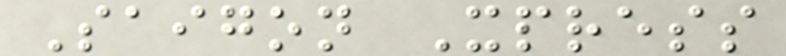Saigon Xpress
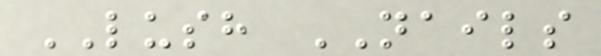LUSH NAILS
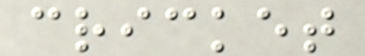cricket
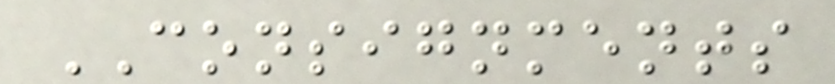CONSIGNMENTS
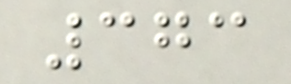373
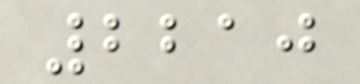2210
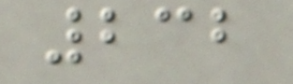232
